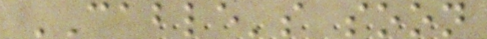CABLE's soon
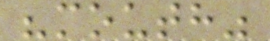"mouth"
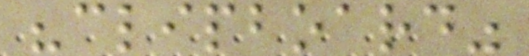"clipboard"
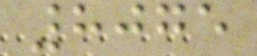8075
